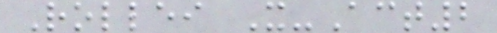Rollei X-Act2
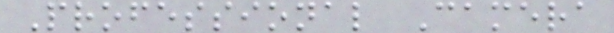Professional Camera
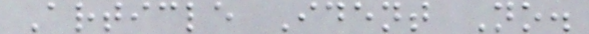Article Ident No.
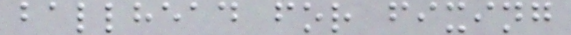ballhead for fixing
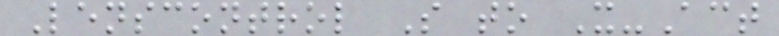Lenscontrol S to X-Act
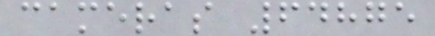cameras 64875
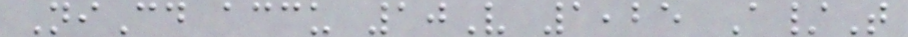NiCd accu 10V 1,25 A/T
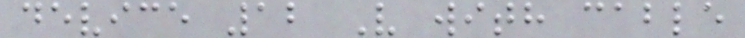device 12 V with cable
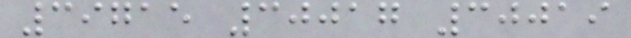39715 30017 30019
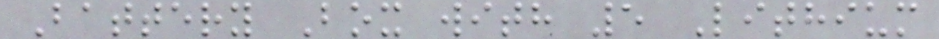Battery Box with 5 Lithium
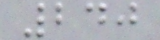240
